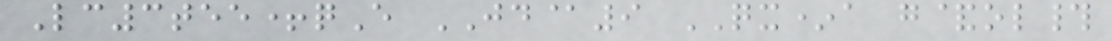Lc3tee+qE JD@9 QX*a g&ol#
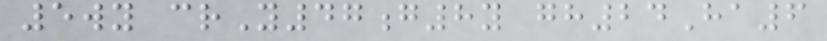5wy crY47g8y gh24Ha6
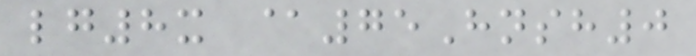lg8x @75Hnsh0
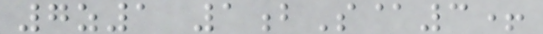7z1 1bS@3+
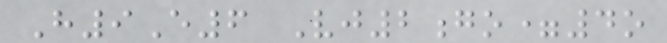H9E6 Vj2go=4o
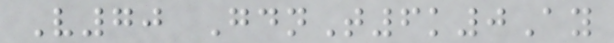V70 GdnT6k0Ay
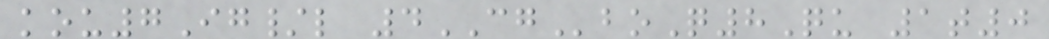kou7Ig/l 4CGboQ8Qu 1t0
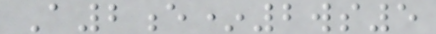A2e*2ws5
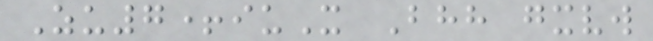Zu7+iuX Bhh gxvw
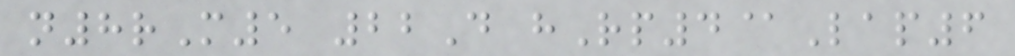n8rM5 22D hRp4@Lap6
